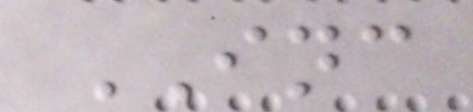INC
